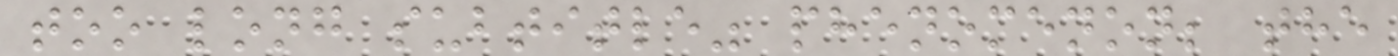too long subtitle" phenomenon; the
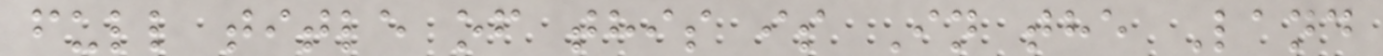full title of this is In the Land
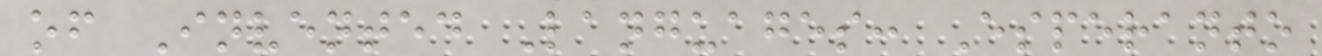of Invented Languages: Esperanto
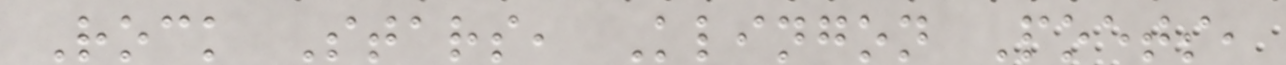Rock Stars, Klingon Poets,
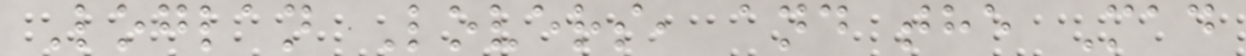Loglan Lovers, and the Mad
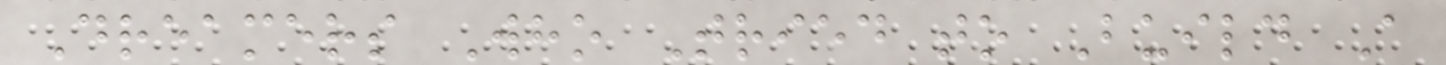Dreamers Who Tried to Build A
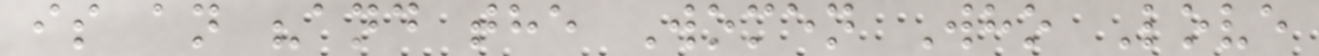is an "and the Women Who Love
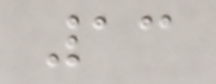13
